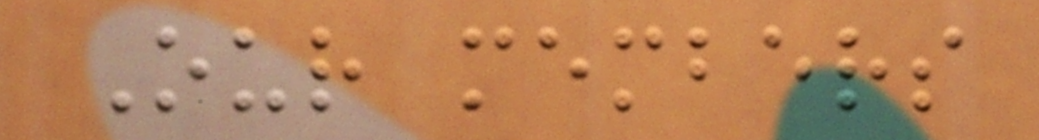Our members
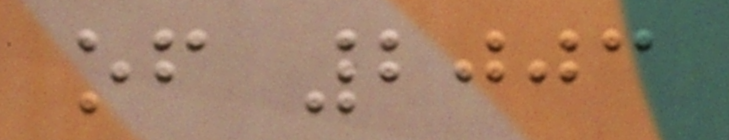of 2003
